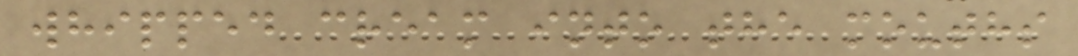whipped cream into the mouths
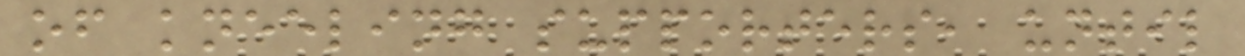of kneeling supporters, until
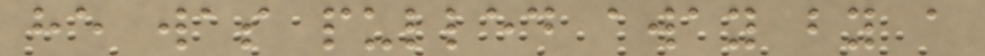he was pulled away by a
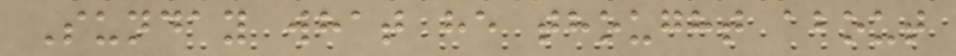Sunday what he thought about
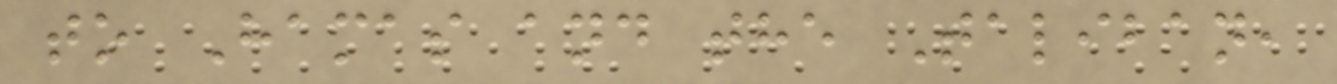to Hamas and the Taliban,
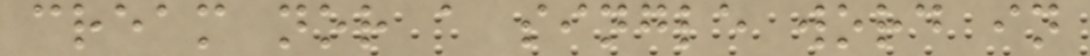cream nor a single word in
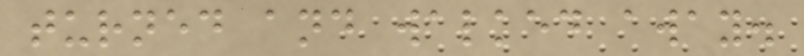turned and walked away.
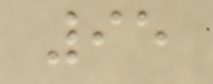95
